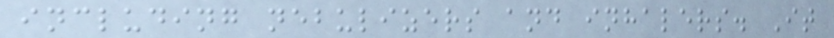including nebulizers and inhalers. It
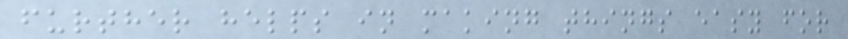further helps in making things easy for
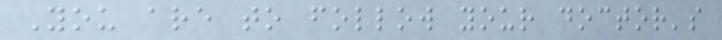You are to follow your doctor's
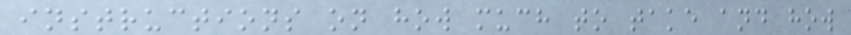instructions on how much to take and how
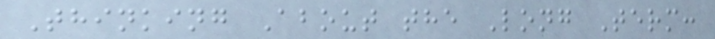Thinking About the Long Term:
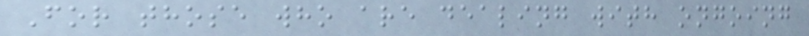For those who are dealing with ongoing
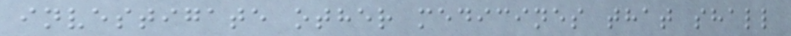investigate other medicines that shall
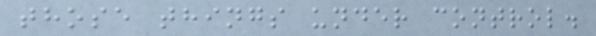those things under control.
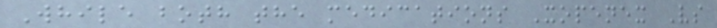While both the medications Xopenex Vs
